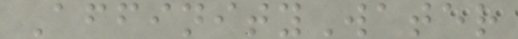AffinityWater
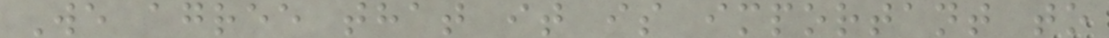We agree that it is important to
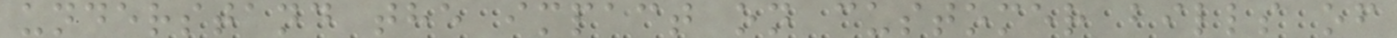understand the impact on customer bills of
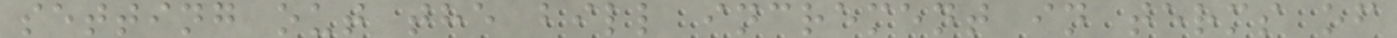setting out the bill increment in terms of
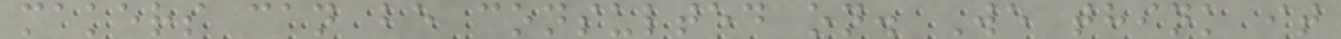makers can be consulted on. We think it
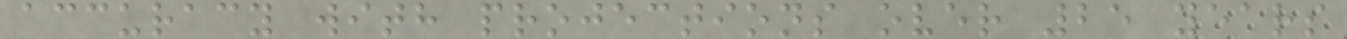accuracy with projections over 25 years
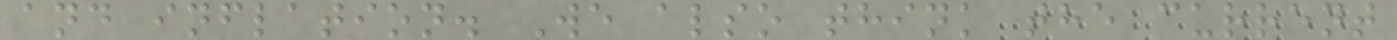and inflation. We also think the current
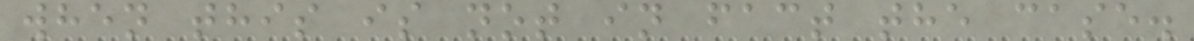when this is not in fact the case.
